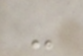-
